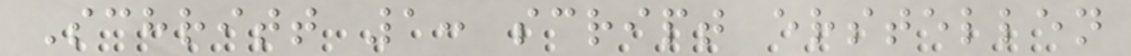Schritt 1: script erstellen
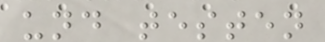und testen
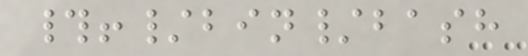#!/bin/bash
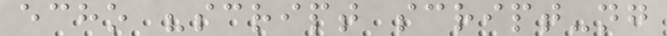echo "script script-ng
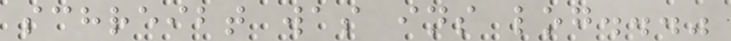schreibt was ins log..."
